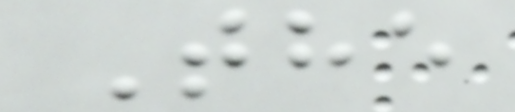The
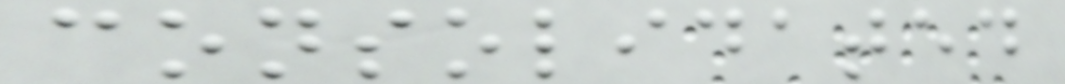consolidated
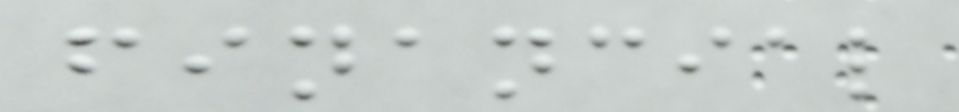financial
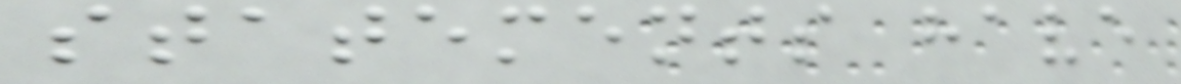statements have
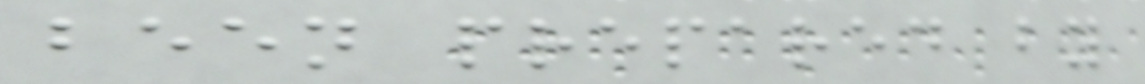been prepared by
